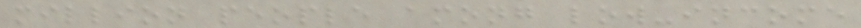million people among low-income
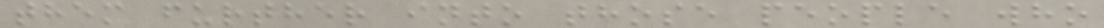them further into those people who
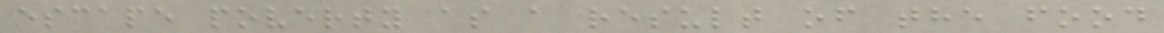escape poverty as a result of the food
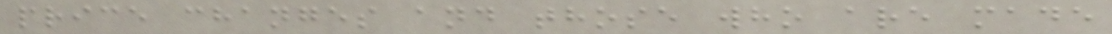price changes and those who are made
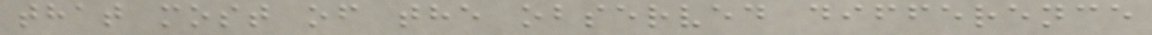that most of the observed difference
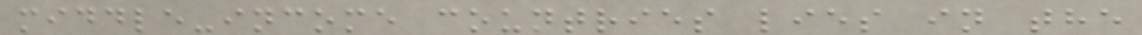middle-income countries lies in the
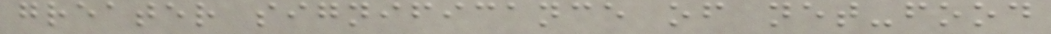greater significance of net-food
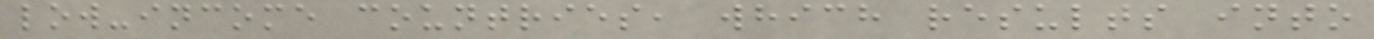low-income countries, which results into
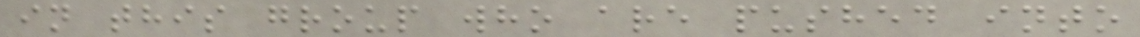in this group who are pushed into
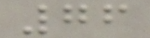76
